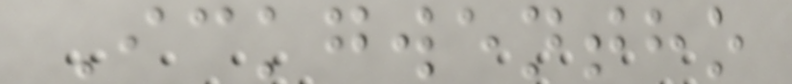Ickgwentho
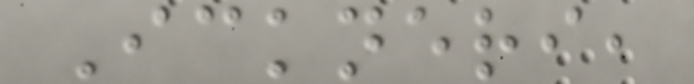Ickneri,
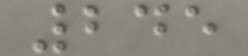245
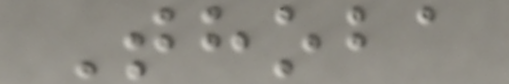Thoba
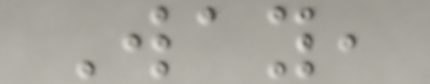Way,
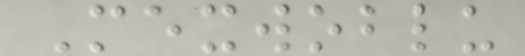Mexwoblu
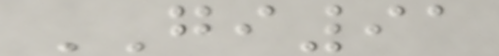GI91
